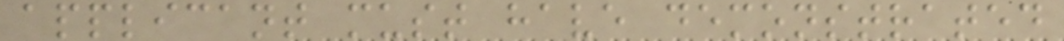applicant must have demonstrated
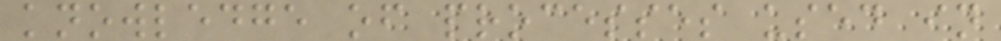knowledge of processes used in
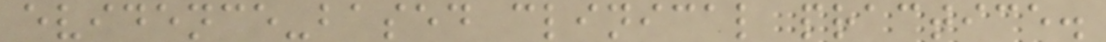evidence-based clinical practice.
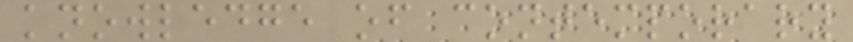knowledge of contemporary
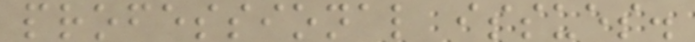professional issues.
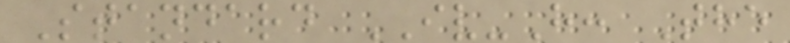Standard IV-H: The
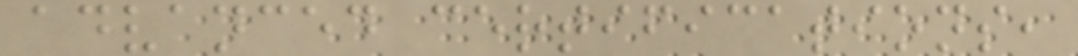advanced certifications,
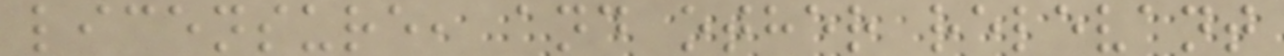licensure, and other relevant
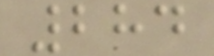284
